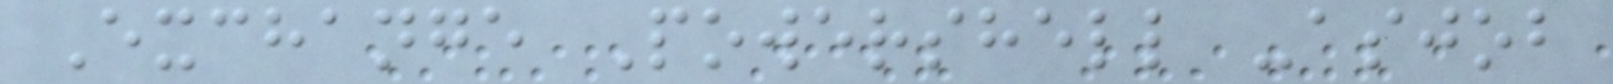Exchange Powershell -asjob
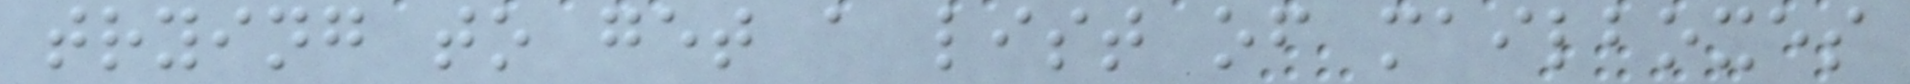trying to get a list of mailboxes
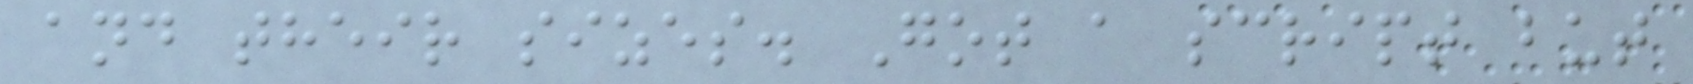and their sizes. Got a script but
